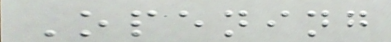Opening
